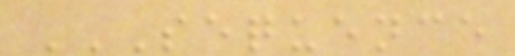SEQUENCE
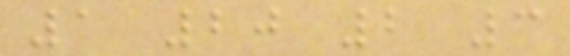1 20 2 3
